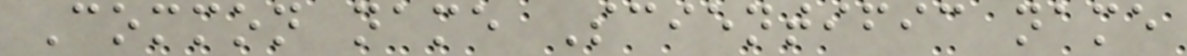Common name Scientific name
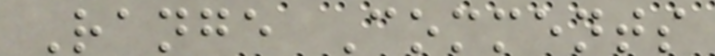Range Comments
